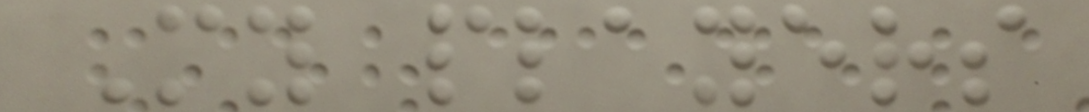My players
